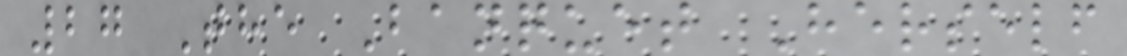27 The Banquet Herself
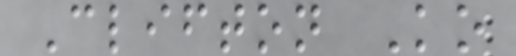Clifton Ko
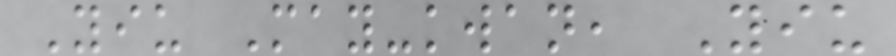Yiu May-kwan, Yiu
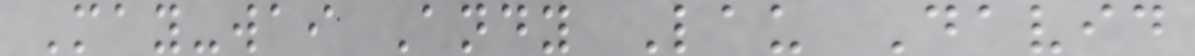May-wai Andy Lau David
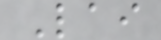Lai
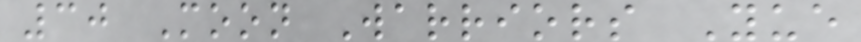30 Moon Warriors Yue
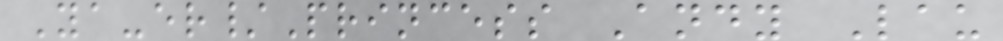Ya-er/Princess Andy Lau
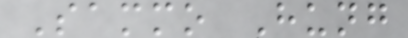Sammo Hung
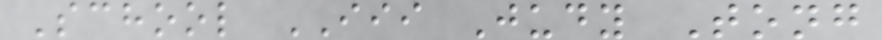School III Judy Tong
